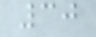30
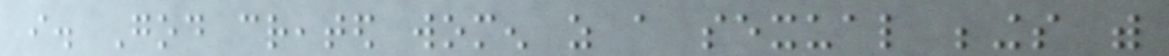i. God created women as a sexual beings with
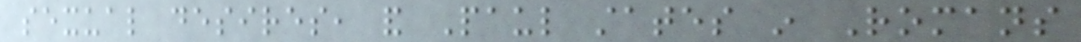sexual desires, and Paul states in Romans
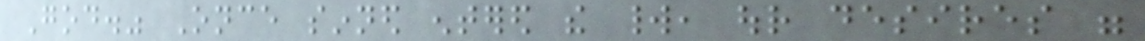God." Once sinned entered the world, our desires were
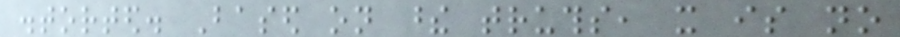distorted. Based on these truths, it is no
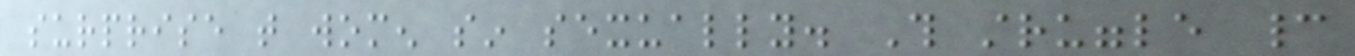surprise that women sin sexually. This struggle cannot
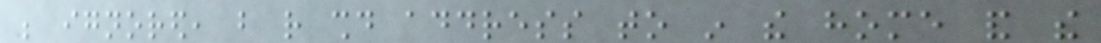be ignored, but rather should address to in the home and the
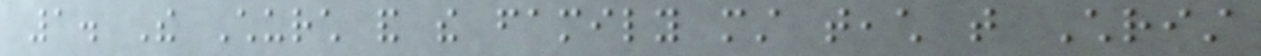1. The Church and the family must teach that Christ
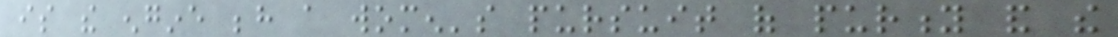is the engine behind a women's pursuit of purity and the
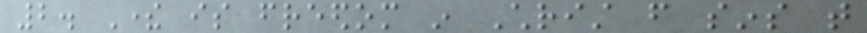2. There is freedom in Christ from sins that
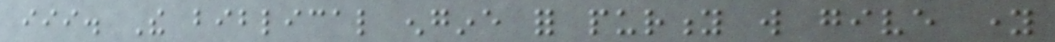iii. The biblical engine for purity will give young
